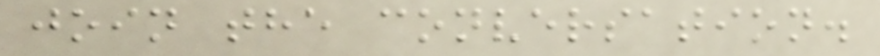join the conversation.
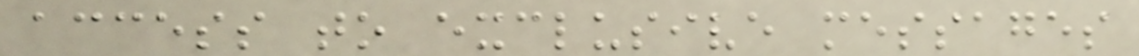access to exclusive messages
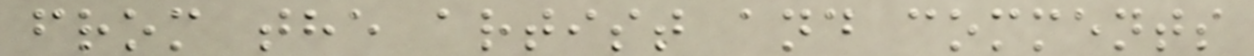from the artist and comments
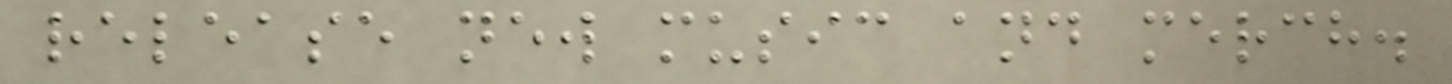release new music and merch.
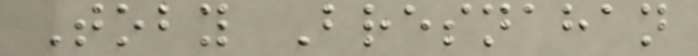Toby Bresnahan
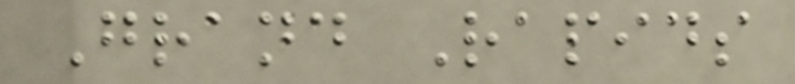Grand Rapids
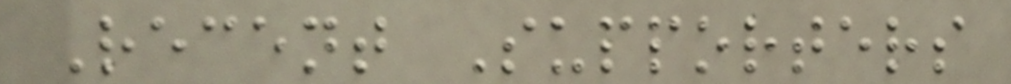Recent Supporters
